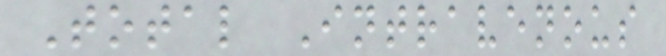Total Intravenous
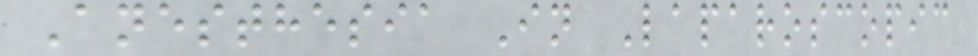Anesthesia In Laparoscopic
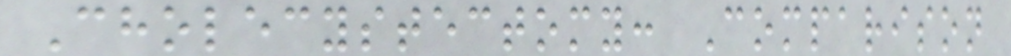Cholecystectomy: Comparison
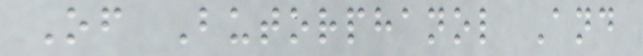Of Butorphanol And
